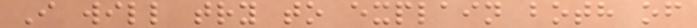I will try to explain both of
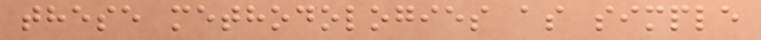these methodologies as simple
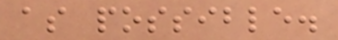as possible.
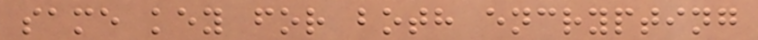same key for both encrypting
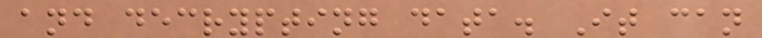and decrypting data. It can
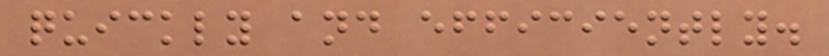quickly and efficiently.
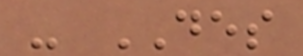- DES
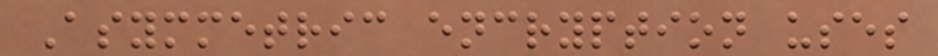Asymmetric encryption uses
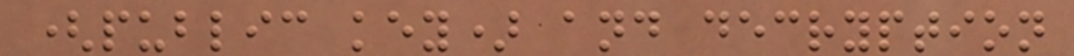(public key) and decryption
